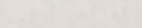600
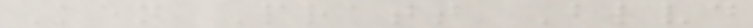Ken Pratt Blvd
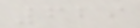629
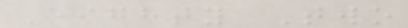Eighty Two
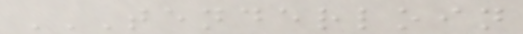TENDERLOIN
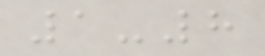1-8
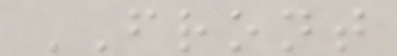FRONT
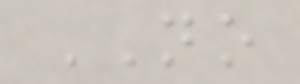NO
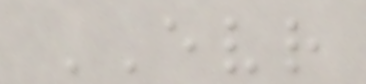EVR
